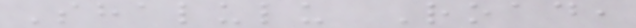Shalulu Road,
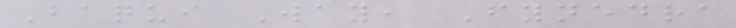Baqui Way, Fynedra
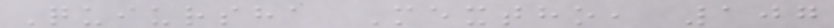Quiursha Mextho, 107
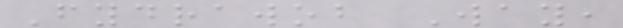Fydrawob Way,
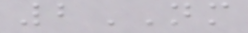2NM
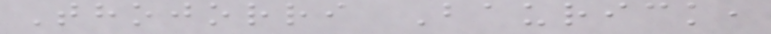Thojorri Baurick,
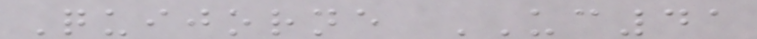Quijorne UC41
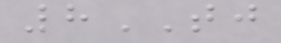8TJ
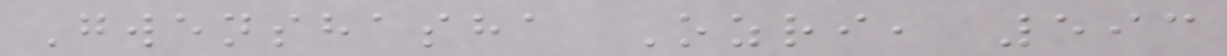Gwenshasha Ozri, 593
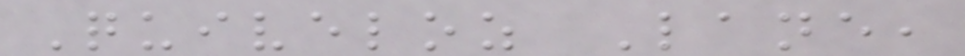Quiveloz Lane,
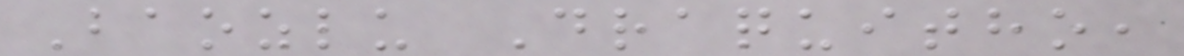Baozlu Draquitho,
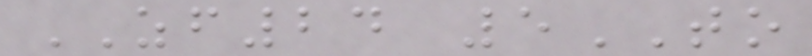ZF24 5TO
